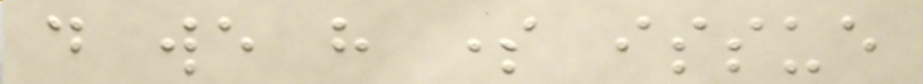do we have some issue
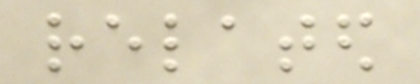related
